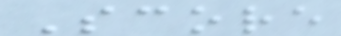Score
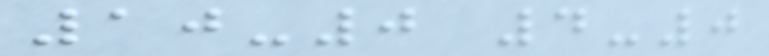10-0 4-0
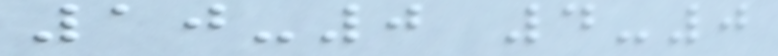10-0 4-0
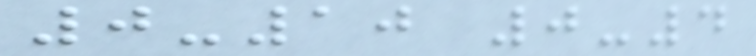0-10 0-4
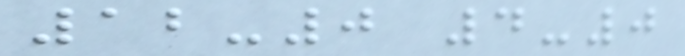12-0 4-0
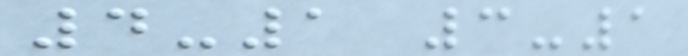4-1 3-1
